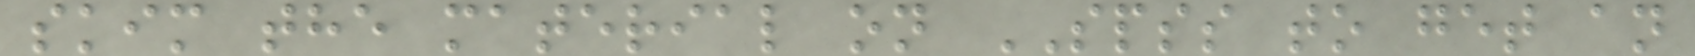skim the material on SPSS to get an
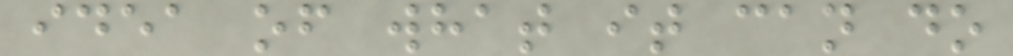idea of what it can do
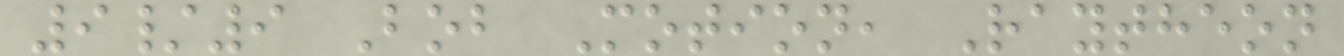9/9 Bob Motion, Raytheon
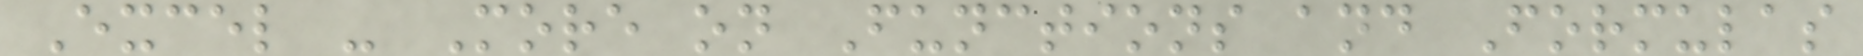Excel - More on Functions and Formulas
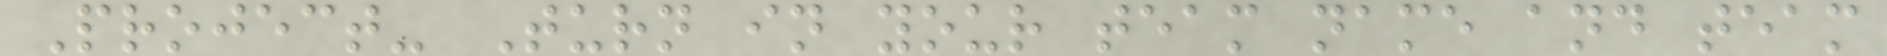Project- Turn in your team name and team
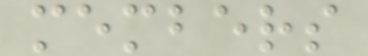members
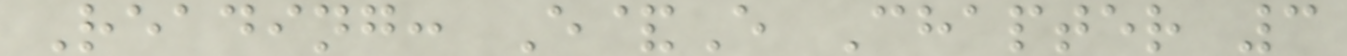Reading: E&E Chapter 3
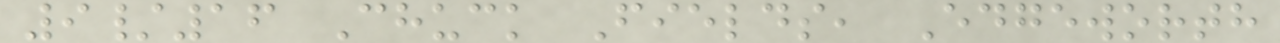9/16 Chuck Fields, Edgeworth
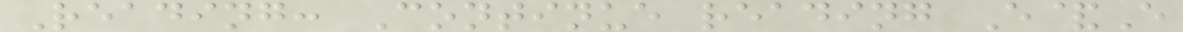Reading: Continue reading E&E
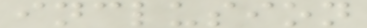inclusion
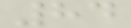84
